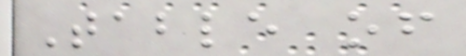Table of
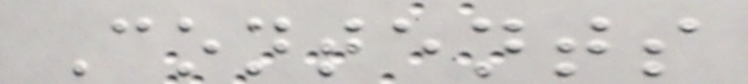Contents
